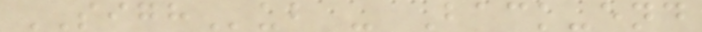SIGHub - Back-end
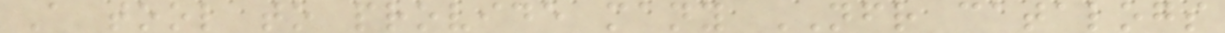A tool to provide many NFR catalogs
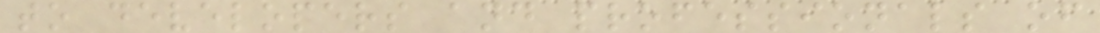to developers and professionals of
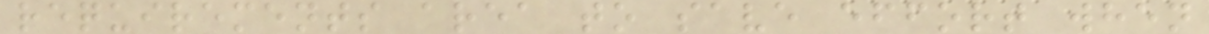requirements area to save effort when
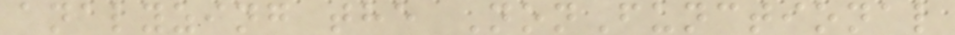analyzing the NonFunctional
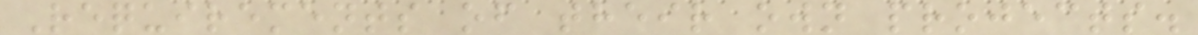Requirements of their own projects.
